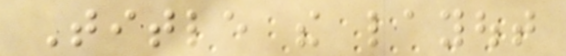Title the layout
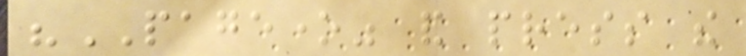"PAGEONE" and press the
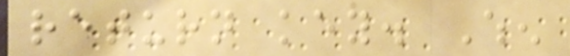return key. When
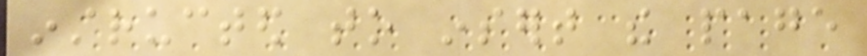instructed to insert the page
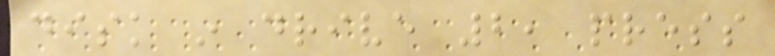disk in drive 2, press
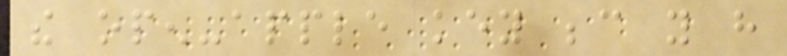the open-apple key because you have
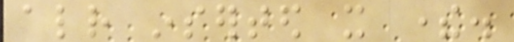already inserted it there.
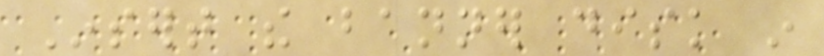Insert the banner disk in
